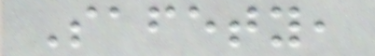Safety,
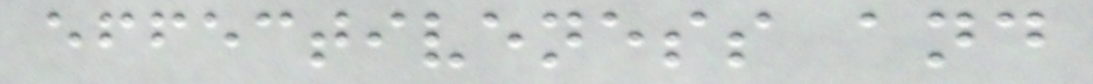effectiveness and
